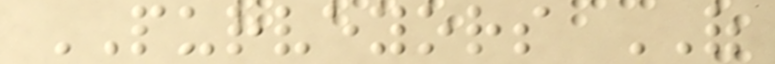PURVEYORS OF
